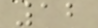12
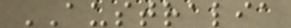AUSTRALIA
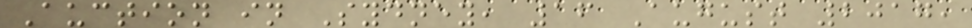Auction in Sydney, 16 August 2017,
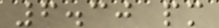6.30 pm
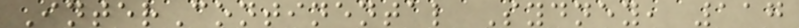InterContinental Sydney, 117
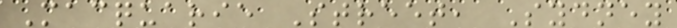Macquarie Street, Sydney
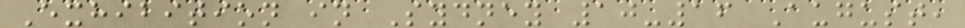Exhibition in Sydney 10-16 August,
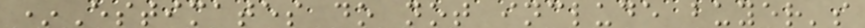*Estimates do not include buyer's
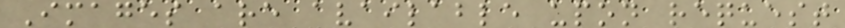Images are available upon request
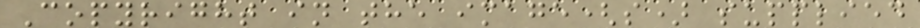Copyright in the image(s) supplied
